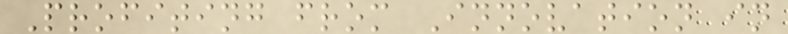Profiting from Innovation in
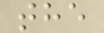the
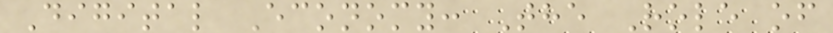Digital Economy: The Role of
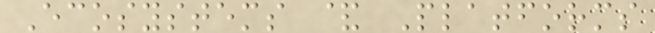Ecosystems & Platforms
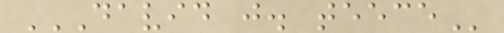DAVID J. TEECE
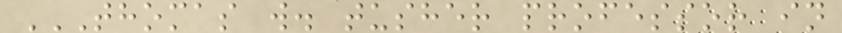THOMAS W. TUSHER PROFESSOR IN
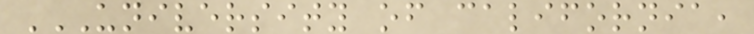UNIVERSITY OF CALIFORNIA,
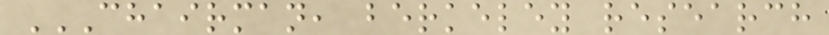CHAIRMAN, BERKELEY RESEARCH
